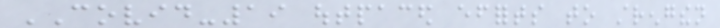COVID-19 outpaced efforts to strengthen
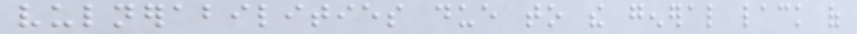vulnerabilities due to the general lack of
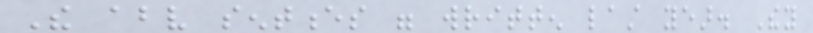The above sentences were written last year. They
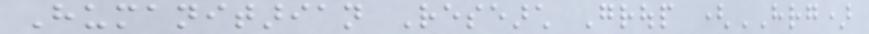Humanitarian Research Group (HRG)
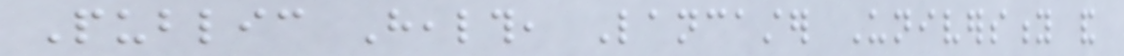Public Health, Lancaster University and
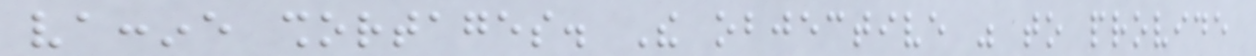vaccine shortages. The objective was to provide
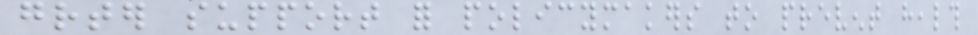greater support for policymakers to prevent health
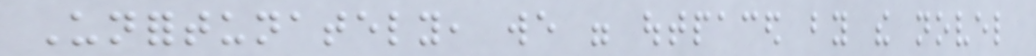Unfortunately, we were outpaced by the novel
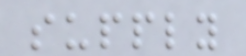supply
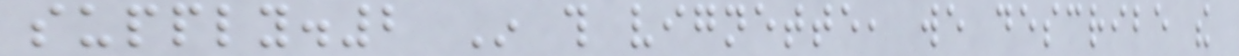supply.2 In this vignette, we describe the
